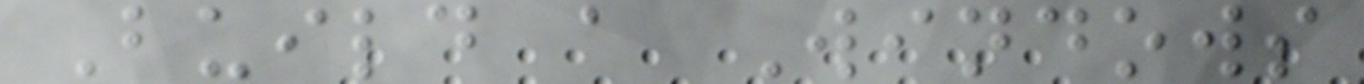Build a Windows
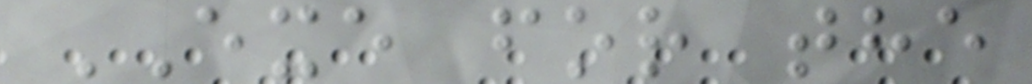EXE for the
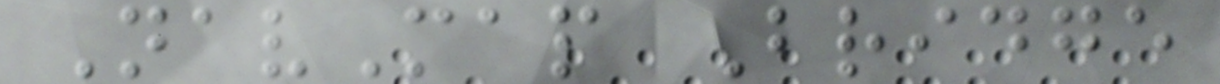NavMap Bridge
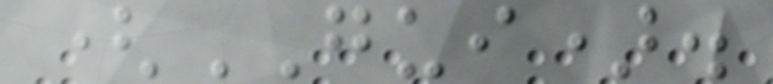(GUI).
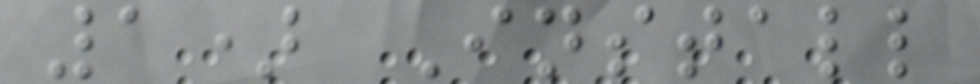1) Install
